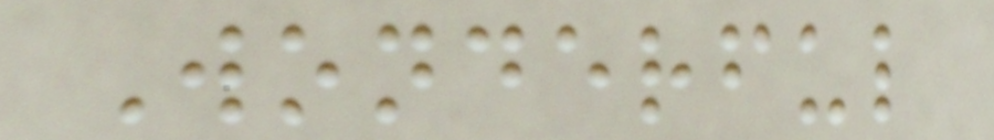Wonderful
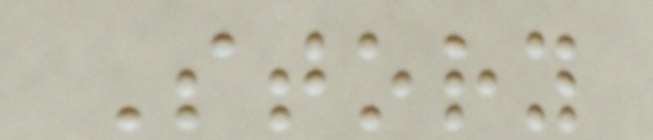Story
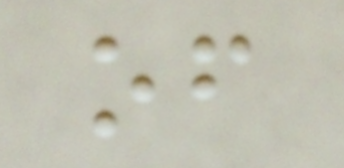of
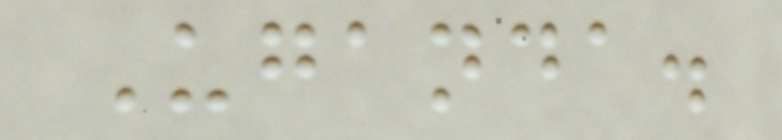Uganda.
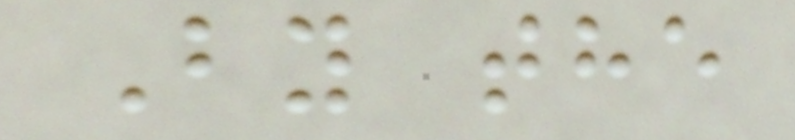By the
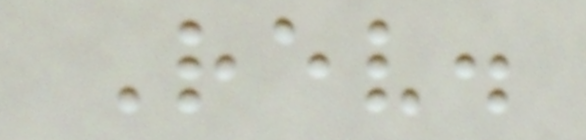Rev.
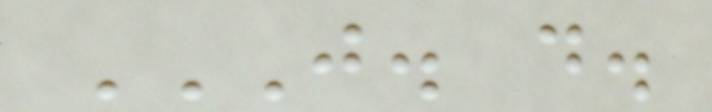J. D.
